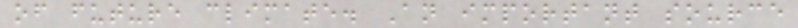of future climate. An important source
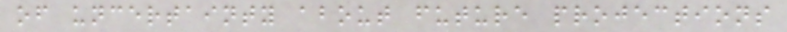of uncertainty about future projections
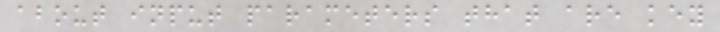about input parameters that are key
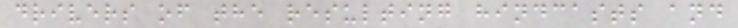drivers of the resulting hindcasts and
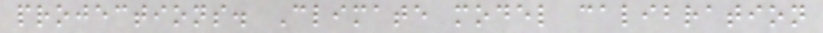projections. Climate model calibration
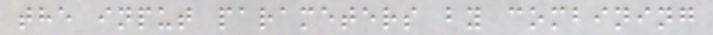the input parameters by combining
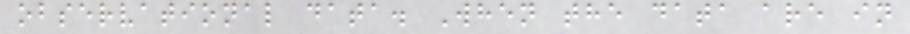observational data. When the data are in
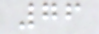76
